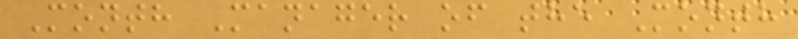Month Manager of the Month
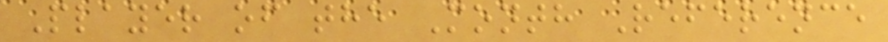Player of the Month Reference
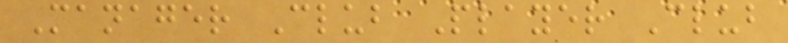Manager Club Player Club
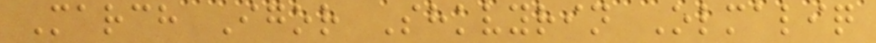March Igor Shkvyrin Olmaliq
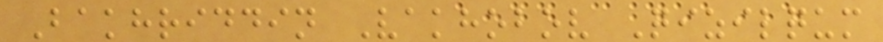Bakhriddin Vakhobov Qizilqum
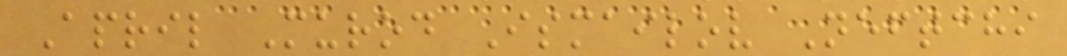April Murod Ismailov Neftchi
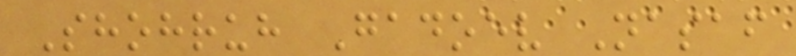Shohruh Gadoev Nasaf
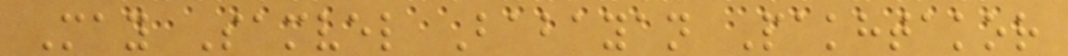May Samvel Babayan Pakhtakor
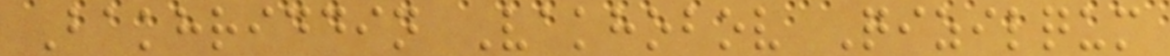Bakhriddin Vakhobov Qizilqum
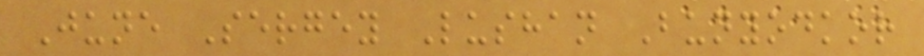June Sergey Lushan Bunyodkor
